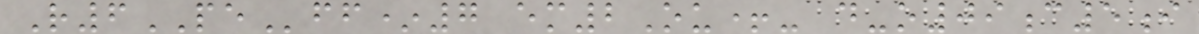R6PEff*7 em2Ou+- d-o09c5i
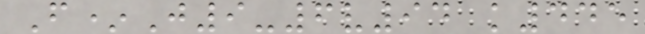F*J9-6v94 k445
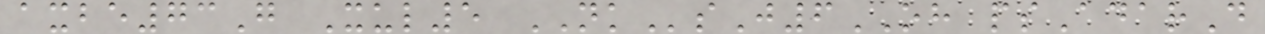axbe73G Xul5 NKsJ6OH psAdarD
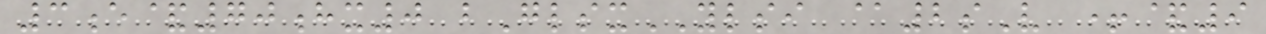3e&70hx0 bGlsxYLSI @2sV +&9
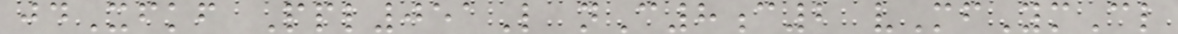jdXfkf Ppl051L nC8c2 vMfYmCl
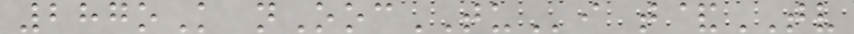287oK nOocTUi t&TV
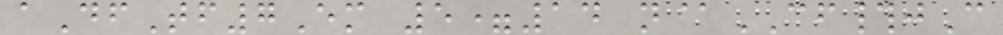aDfTf7Em 5=14 n@CF#jC
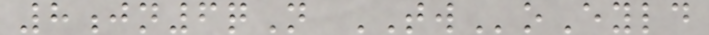8jn6qN TWoEyld
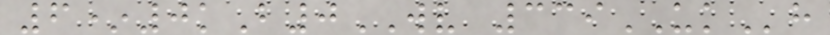6*0kB0WV 339UKh
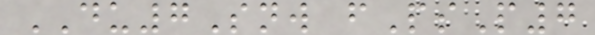DU7Snw fPsP7
